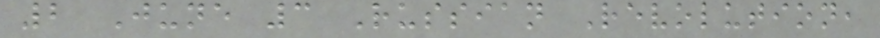2 June 3 Russian Revolution,
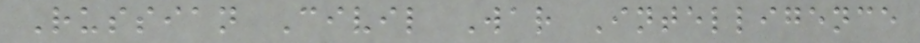Russian Civil War Intelligence
